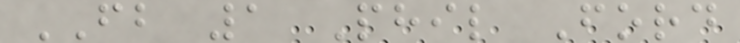FB 1 Phil Ford
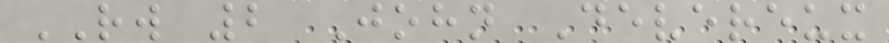RW 2 John Devereux
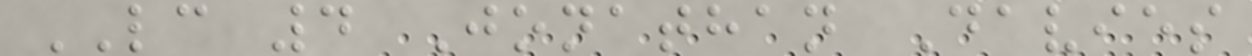LC 4 Jonathan Davies
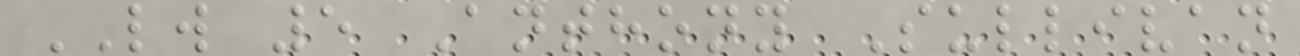LW 5 Anthony Sullivan
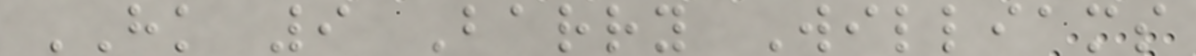HK 9 Barry Williams
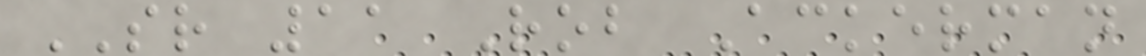SR 11 Rob Ackerman
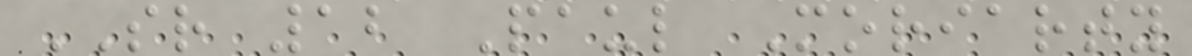SR 12 Paul Moriarty
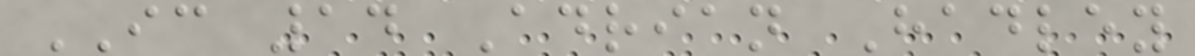IC 14 Adrian Hadley
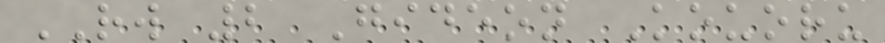RW 2 Gideon Kouoru
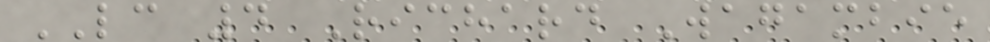LC 4 Richard Wagambie
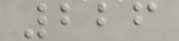226
